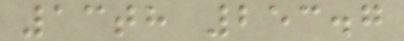13th 253.7
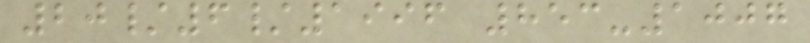20/6/1996 853-1007
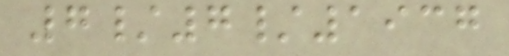7/7/1937
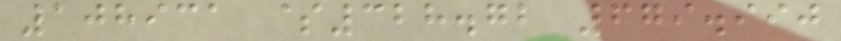108931 $328.72 679.990
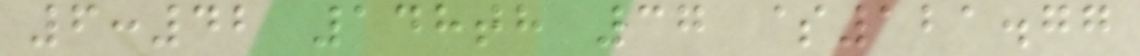6:42 148th 37 $121.77
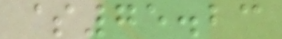$75.23
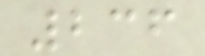236
